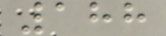188
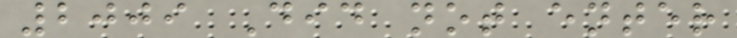2009 Did not enter
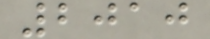2010
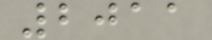2011
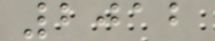2012
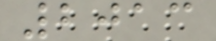2013
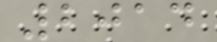2014
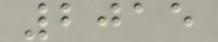2015
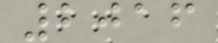2016
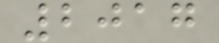2017
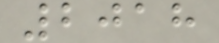2018
